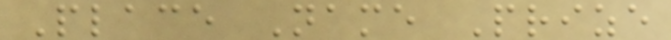Place Name Prize
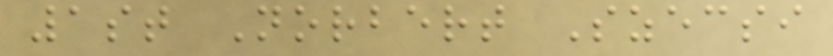1st Norbert Szecsi
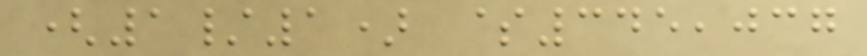(1/1) $345,037
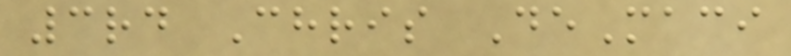3rd Chris DeMaci
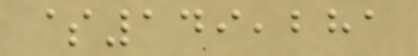$149,281
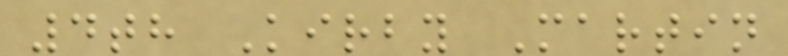4th Kirby Martin
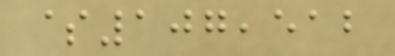$107,512
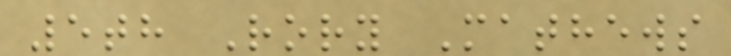5th Rory Mathews
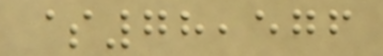$78,576
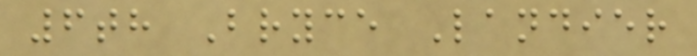6th Bryce Landier
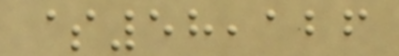$58,126
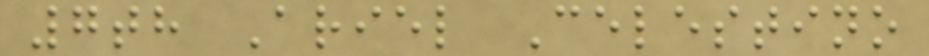7th Ariel Celestino
